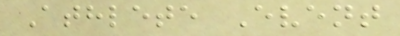Athlete Event
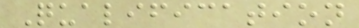Qualification
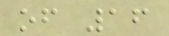of 16
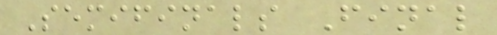Semifinals Final
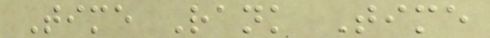Time Rank Time
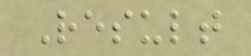Result
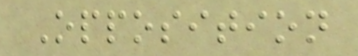Opposition
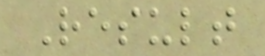Result
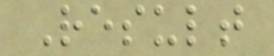Result
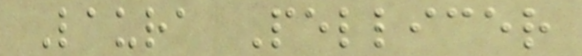Laura Pellicer
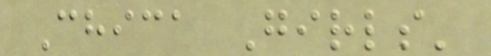Chica Girls'
